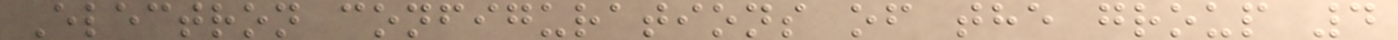Electron configurations of the group 4
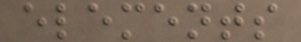elements
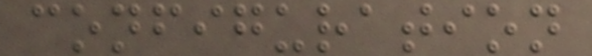configuration
